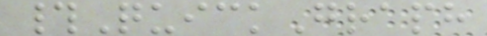#QuickGraph
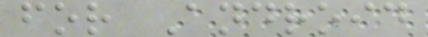for Android
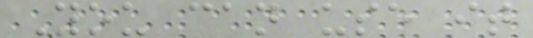You can use it
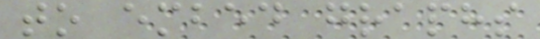to embed graphs
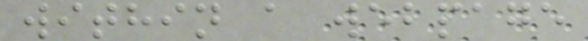within a webpage
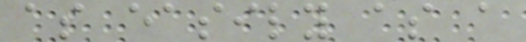as easily as a
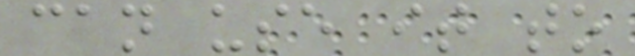can use it to
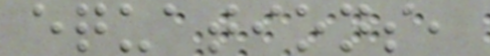equations,
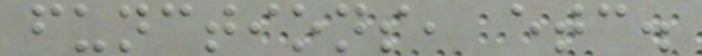functions, etc.
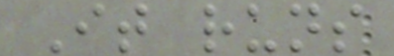It runs
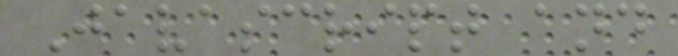Javascript and
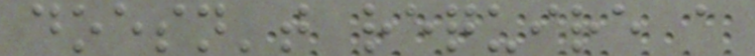doesn't require a
